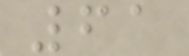61
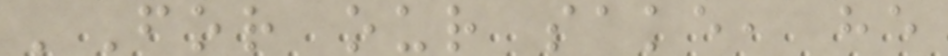'For our sake, he
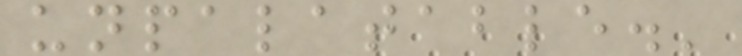unpalatable.'
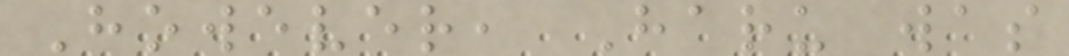However, Haru was
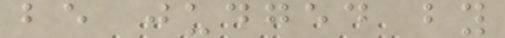be judged by
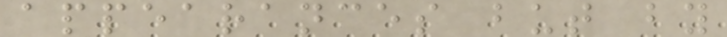appearances but by
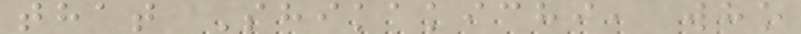that Shikakichi, who
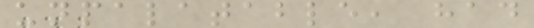unpalatable, had
